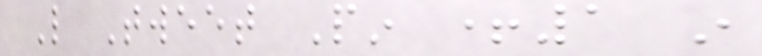Like Tweet Pin +1 in
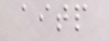aitp
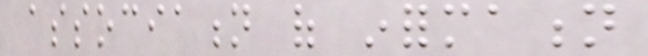association of information
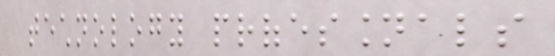technology professionals
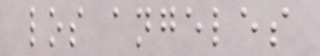los angeles
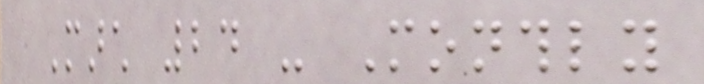March 24 - Monthly
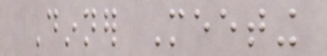Dinner Meeting
